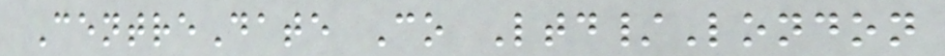CentreDate Co Ltd/London
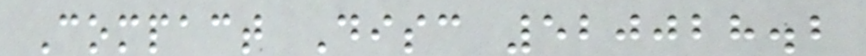Compact Disc 520028.2
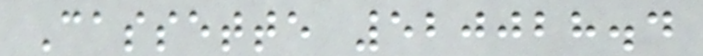Cassette 520028.4
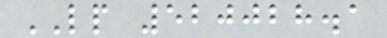LP 520028.1
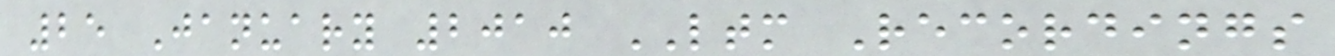25 January 2010 LTM Recordings
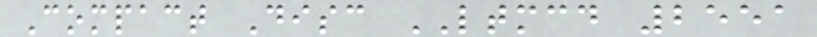Compact Disc LTMCD 2551
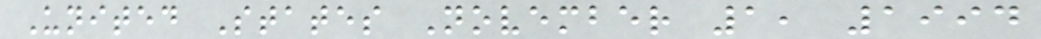United States November 1, 1994
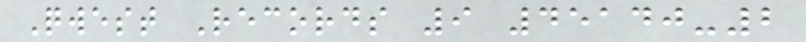Qwest Records 9 45140-2
